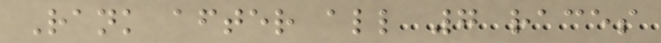Rank after all 7 races
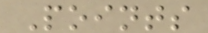Points
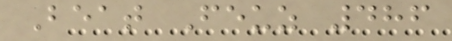Beat Feuz 486
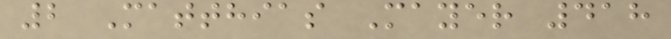2 Matthias Mayer 418
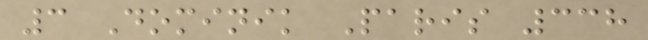3 Dominik Paris 338
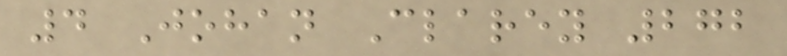4 Johan Clarey 272
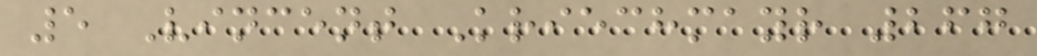5 Vincent Kriechmayr 267
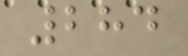284
